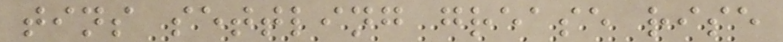tins settling grease rise
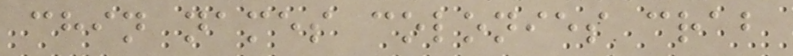chin names colonies crab
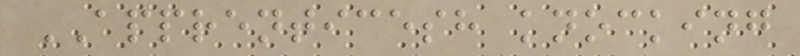APPRENTICESH knocking
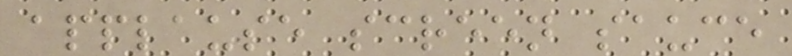applause screen sauce
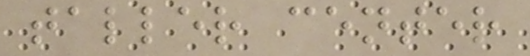taller center
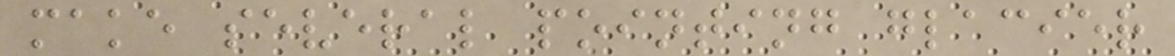make several pointing glacier
